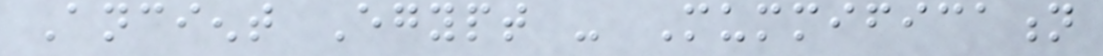Ancient Egypt - Mummification
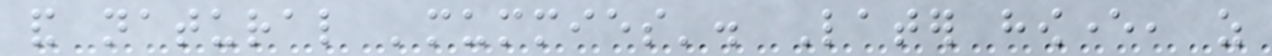and natural 'mummies'. Later however, as
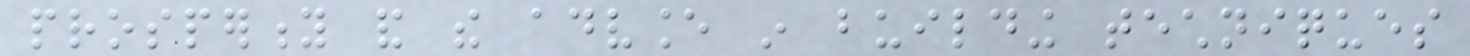prosperity and the advance in building techniques
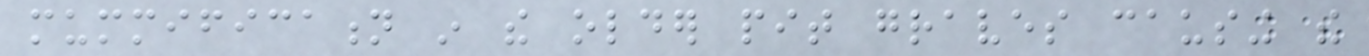mummification in the older pit graves causing the
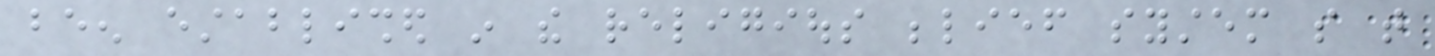been established in the religious belief system so that
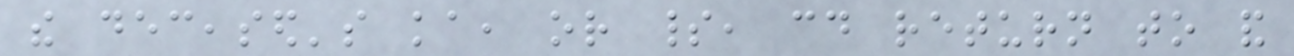the deceased's ka, or spirit, could return to and
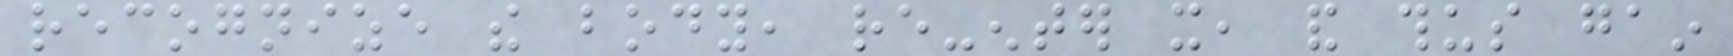recognize the body, re-enter it, and thus gain
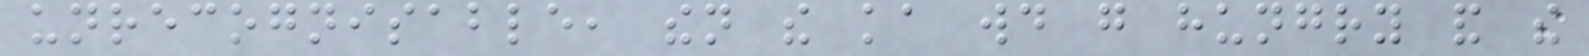unrecognisable, then the ka would go hungry and the
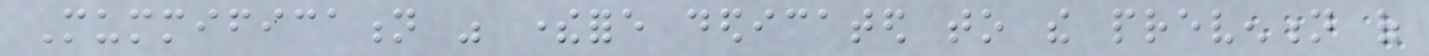Mummification was therefore dedicated to the prevention of
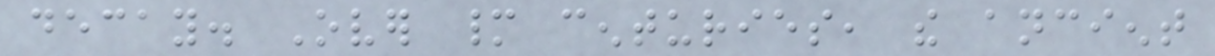decay. Over many centuries, the ancient
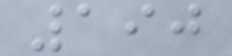190
